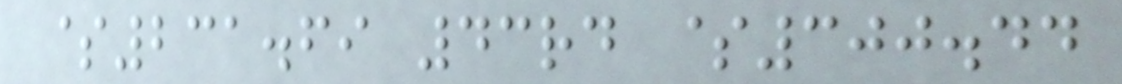$231.69 43rd $300.44
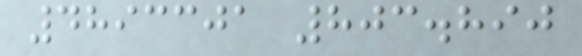4893301 803.890
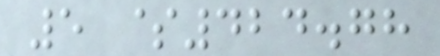5 $424.78
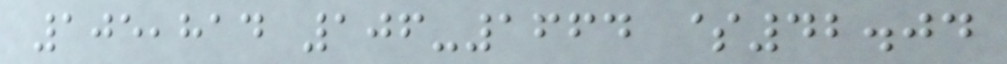105,814 106-1664 $42.04
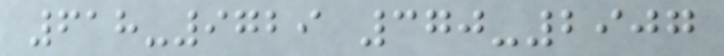618-9729 370-2907
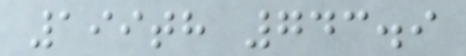199th 743.9
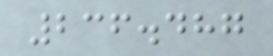236.487
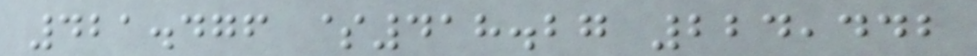421.476 $418.27 224,442
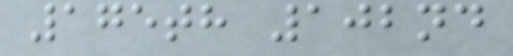175th 102nd
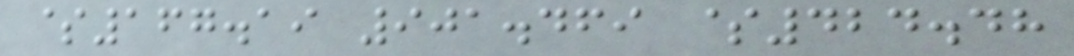$167.19 901.469 $424.48
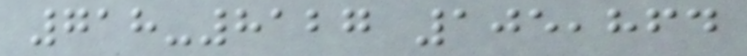718-8127 105,864
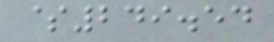$249.54
